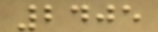2405
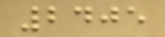2405
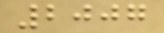2007
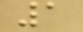1
